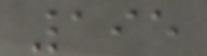195
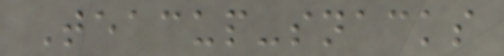Teacup-snacks
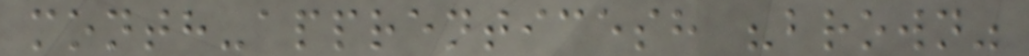month-apprenticesh "brown"
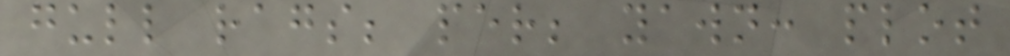gull rags; per; yawn: plot
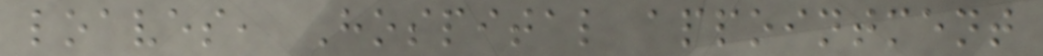loaves, Hospital appointment
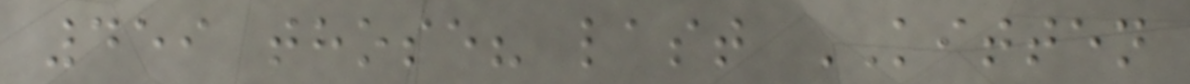459 those? last KITTEN
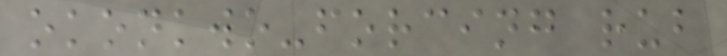okonkwo-forcing rub
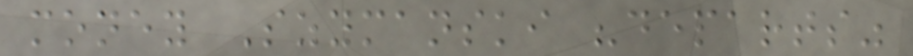money Szymanski "departs"
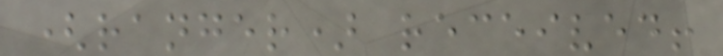(ranger) received!
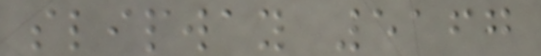slipway 5167
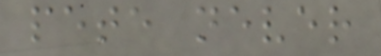pete never
